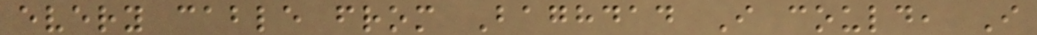every cable from Baghdad I could, I
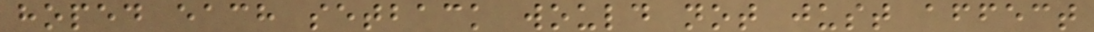hoped each setback would not just affect
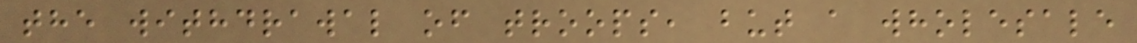the withdrawal of troops, but a wholesale
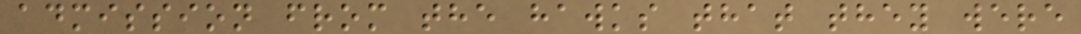admission from the hawks that they were
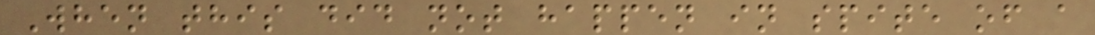When this did not happen in spite of a
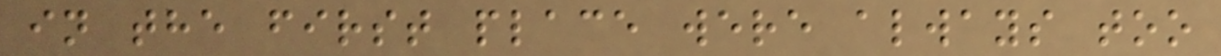in the first place were always too
